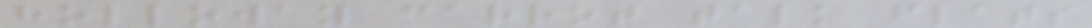holloway carrot talk flats
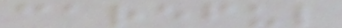careful
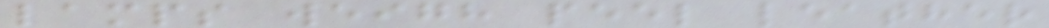lamps weigh peel leather
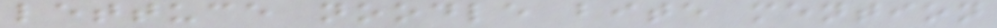lettuce noodle bite mention
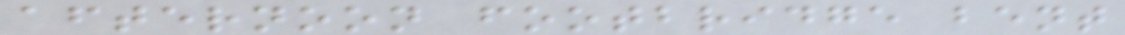afternoon footbridge bent
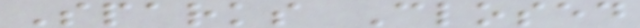Sparks Closed
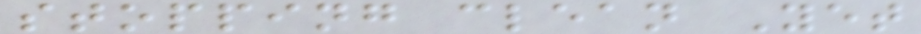stopping clean Yet
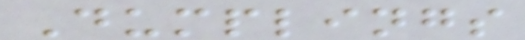Dumplings
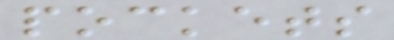pockets
